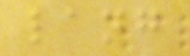lang
